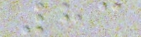83
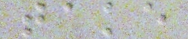take
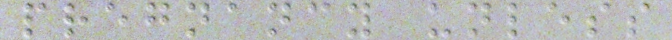pregnancy unless
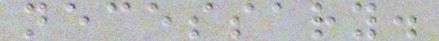necessary.
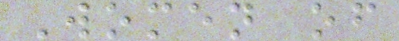Women of
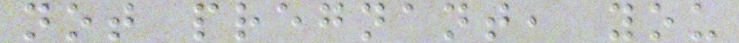not pregnant, you
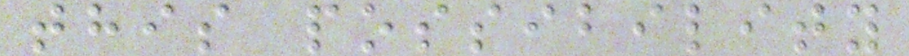this possibility
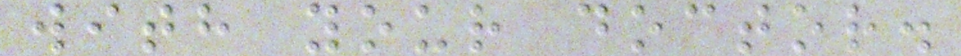with your doctor.
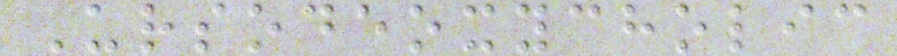Ursodeoxycholic
